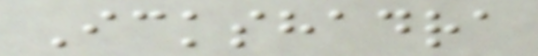Ickshadra
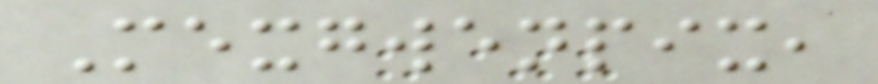Mexgwenpix,
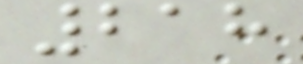218
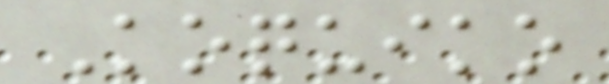Koquiko
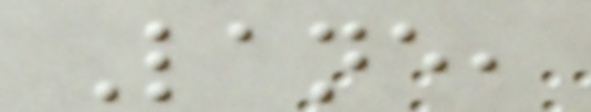Lane,
